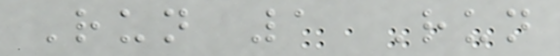Run 1 Run
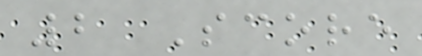2 Score
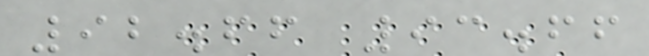92.66 93.66
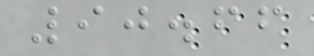90.66
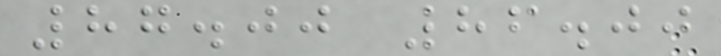87.00 86.00
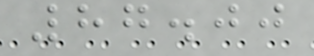87.00
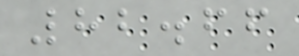82.66
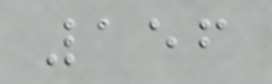156
